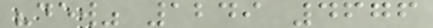"dew" 1249 4676
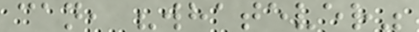can, "whatever"
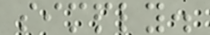simply.
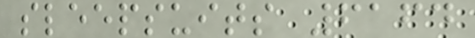sleepsuits 6164
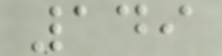149
